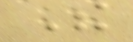The
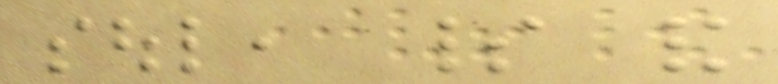soul, spirit and
